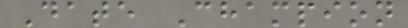Date Champion
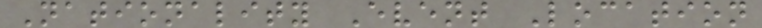Nationality Event Location
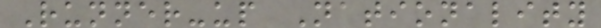Runner-up Nationality
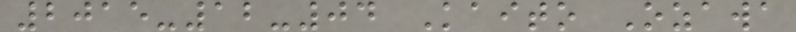2015-12-04 Kaito Ozawa
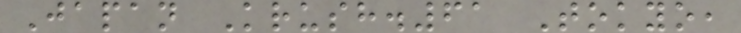Japan Krush.61 Tokyo,
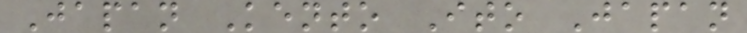Japan Kento Ito Japan
